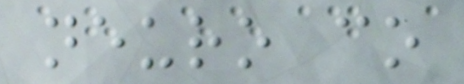neuro co
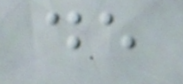de
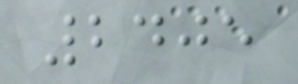2405
